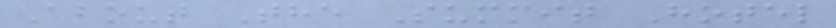About The Summit Hotel
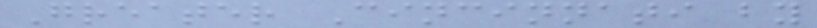Greater Cincinnati by
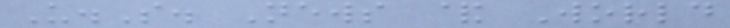U.S. News & World
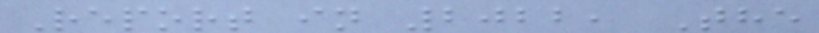Report in 2022, The
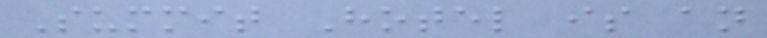Summit Hotel is an
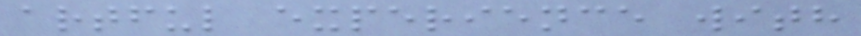artful experience with
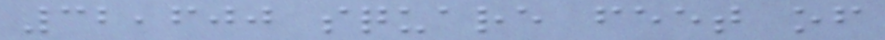32,600 square feet of
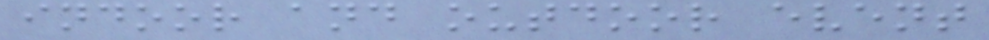indoor and outdoor event
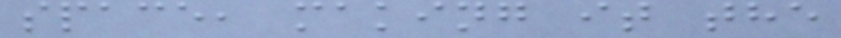space, making it the
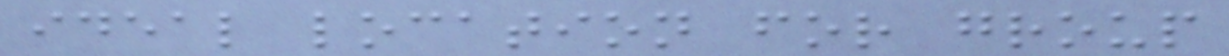ideal location for group
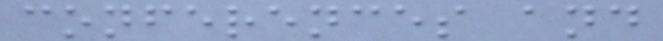conferences and
